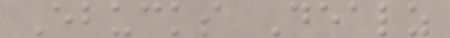Ebucks Dealz
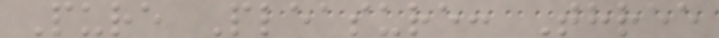Pure Pleasure: Three
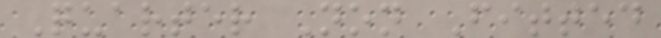Quarter Non Fitted
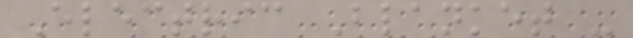Electric Blanket -
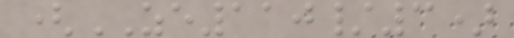(ZE110/3)
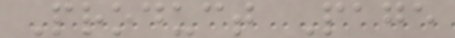Product Page
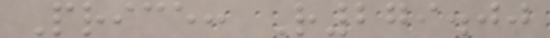Price: R279.00
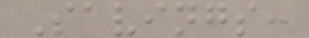Savings:
